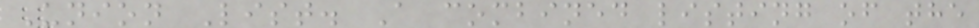Union List. A combined listing of the
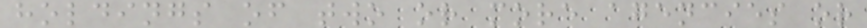holdings of two or more agencies or
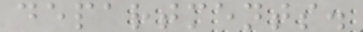departments.
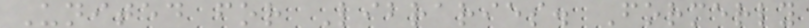United for Libraries. Formerly
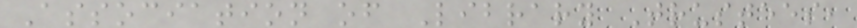Association of Library Trustees,
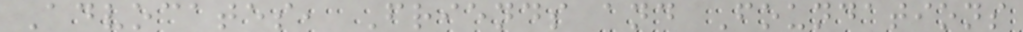Advocates, Friends and Foundations
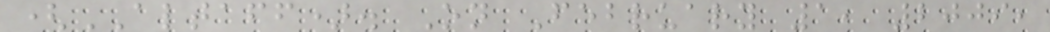(ALTAFF). On February 1, 2009,
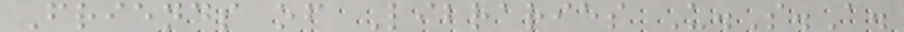Friends of Libraries U.S.A.
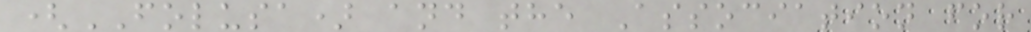(FOLUSA) and the Association for
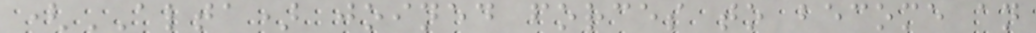(ALTA) joined forces to become an
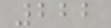222
